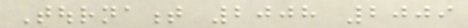Tournament 2008 2009
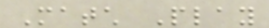Match Play
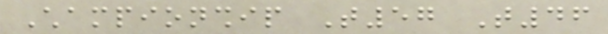Championship T57 T46
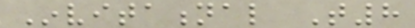Invitational T8
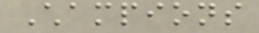Champions
